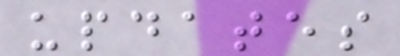updates
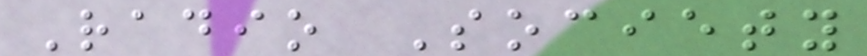Radio Society
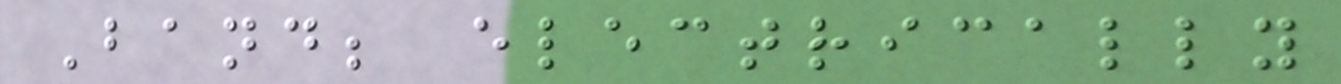Band; electrically
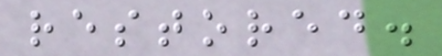restored.
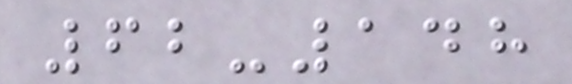62-148
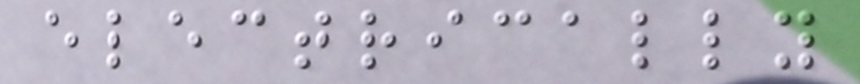electrically
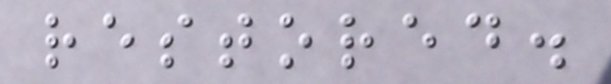restored.
